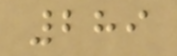289
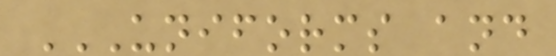UNIFORMS AND
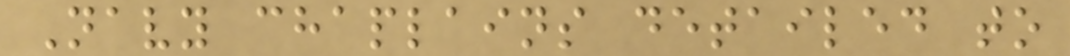Navy chaplains detailed to
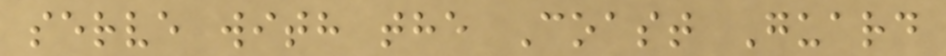serve with the Coast Guard
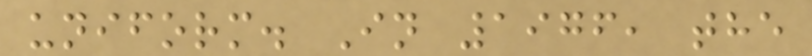uniform. In 1976, the
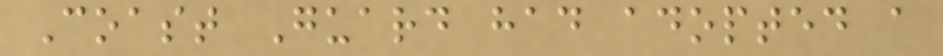Coast Guard had adopted a
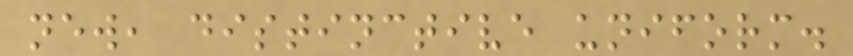new, distinctive uniform.
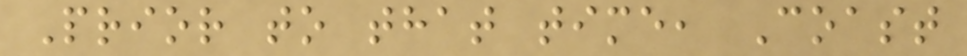Prior to that time, Coast
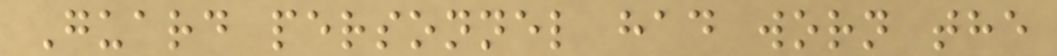Guard personnel had worn the
